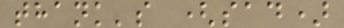thank's (sad)
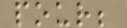pour;
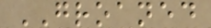GROANED
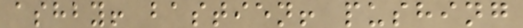ashby! bastien! pushing
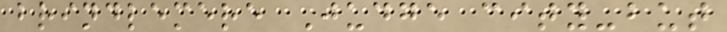brindlemere Judge city-but
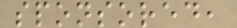sponsored,
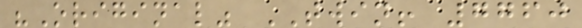"Original" TWIN! 7760
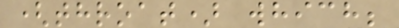(throat) which;
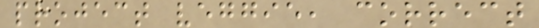project veggie, correct
